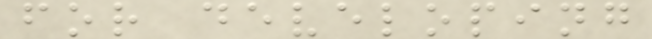for developing
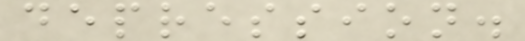depression.
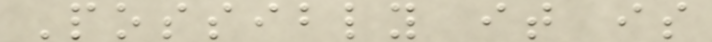Possibly it is
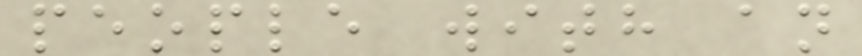people with an
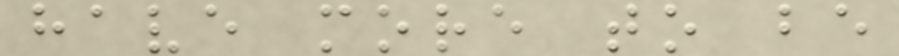have more to be
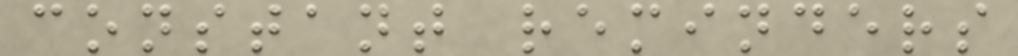constant reminders
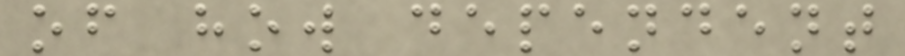of how dependent
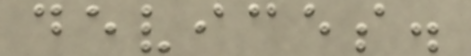devices.
